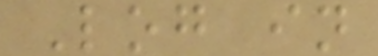Log in
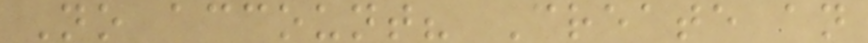No account? Create an
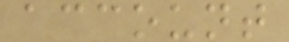account
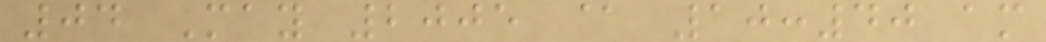04 May 2005 @ 10:40 am
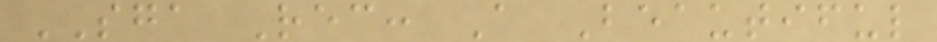SGA Rec: A Beautiful
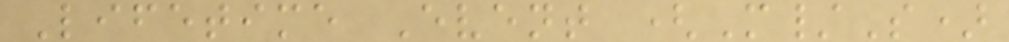Lifetime Event (M/S)
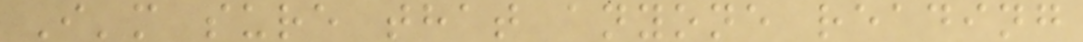I'm sure that anyone reading
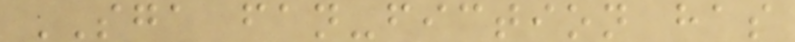SGA fan-fiction has
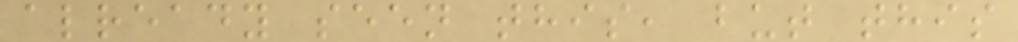already seen this, but this
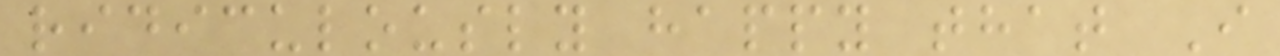ridiculously happy that I
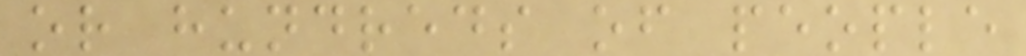or hundreds of people
